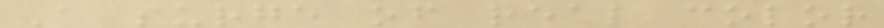A surge of real color
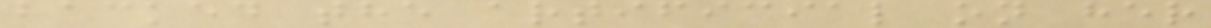backed the artificial on her
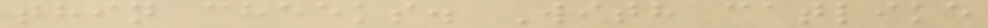thin cheeks. With catlike
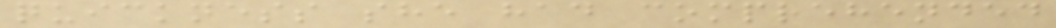quickness she had comprehended
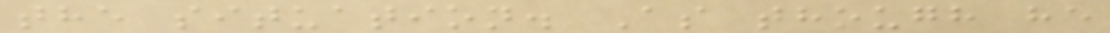the situation. As though he
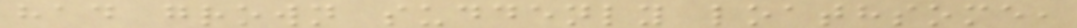had grown suddenly loathsome,
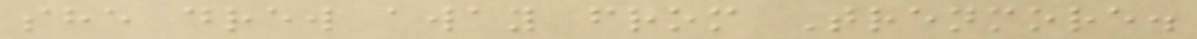she drew away from Trenmore.
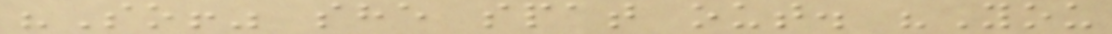"So!" she spat out. "You
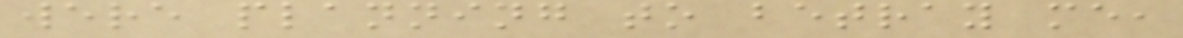were planning to betray me,
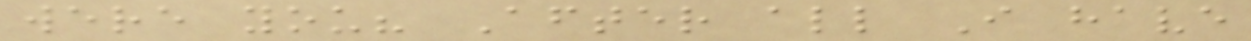were you? After all I have
